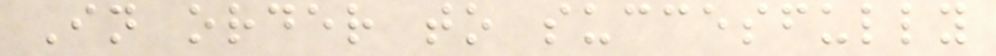In order to succesfully
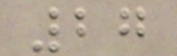27
